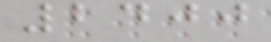2400
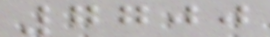7700
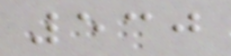530
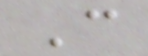C
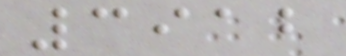3912
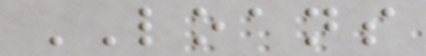LOANS
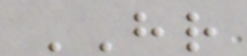HR
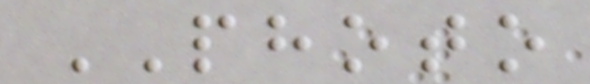PHOTO
